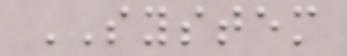SYSTEM
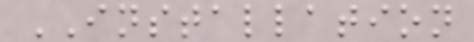INSTALLATION
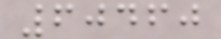60460
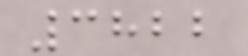3822
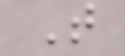T
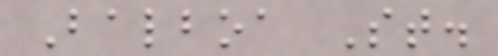Balboa St.
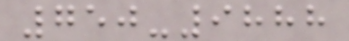750-9888
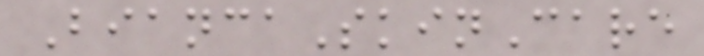BiancaSkinCare
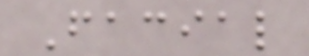Facial
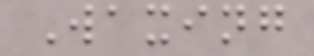Waxing
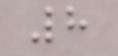8
